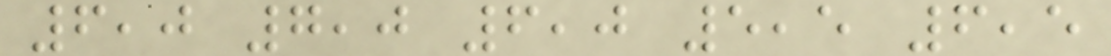6,0 7,0 6,0 5,5 6,5
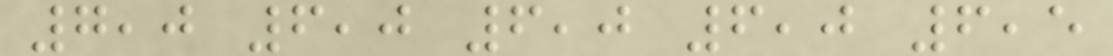7,0 6,0 6,0 6,0 6,5
